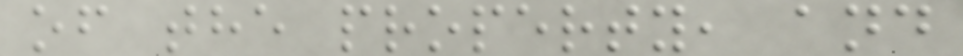of the property, and
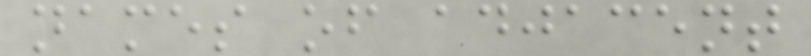names of adjacent
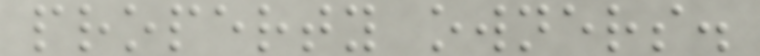property owners.
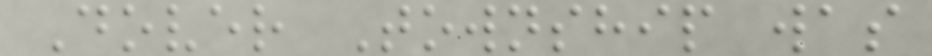Dover Township was
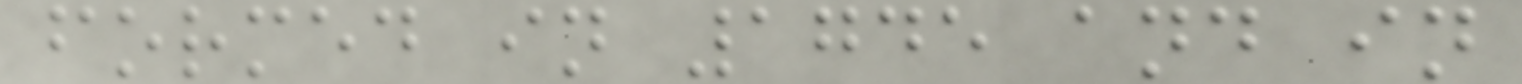formed in 1745 and in
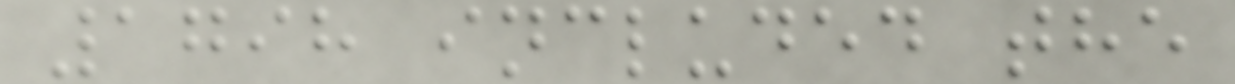1798 included the
